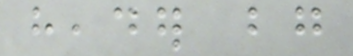header bg
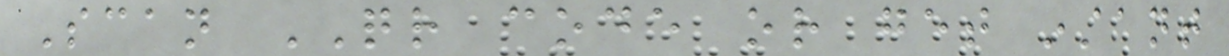Scan QR code or get instant
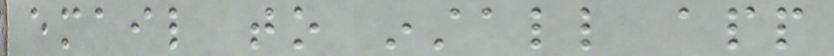email to install app
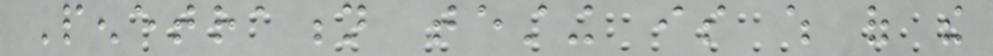Penetration testing is which of the
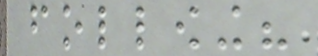following?
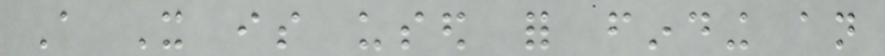A It is used for finding an
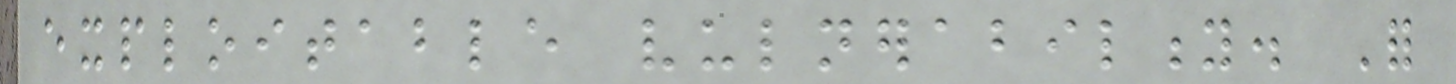exploitable vulnerability. For
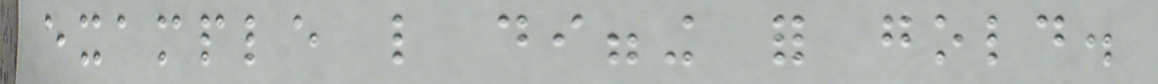example like digging for gold.
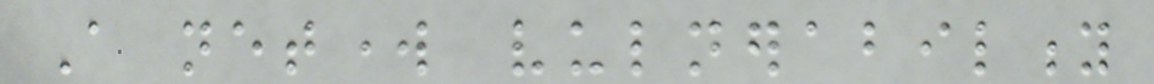A network vulnerability
